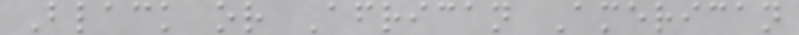Black or African American
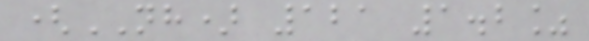(NH) 121 1.2%
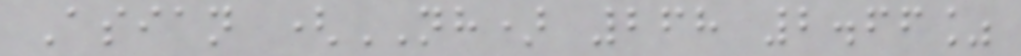Asian (NH) 268 2.66%
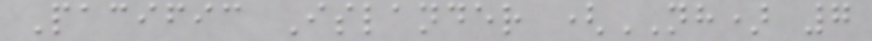Pacific Islander (NH) 7
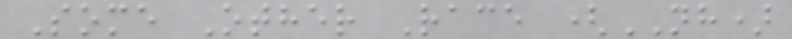Some Other Race (NH)
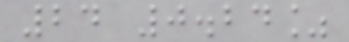24 0.24%
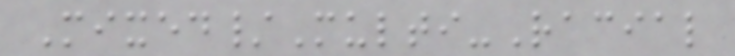Mixed/Multi-Racial
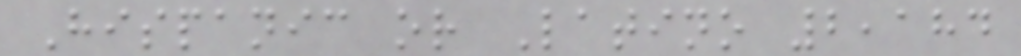Hispanic or Latino 2,184
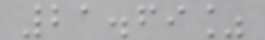21.69%
